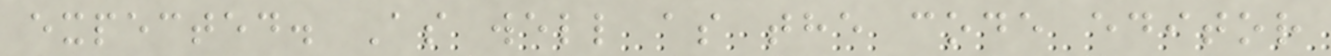expected. As well as the code editor
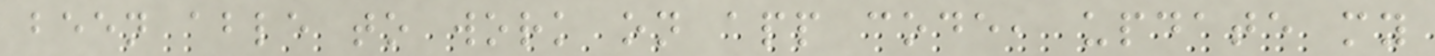been able to work on app code, update my
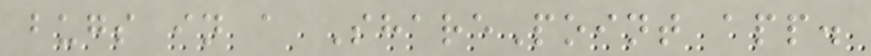bugs in a SharePoint app.
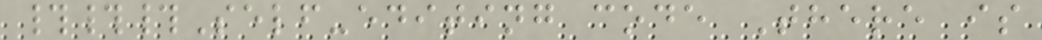###Self-editing code There is
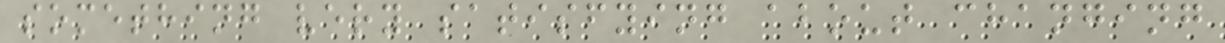something very satisfying about changing
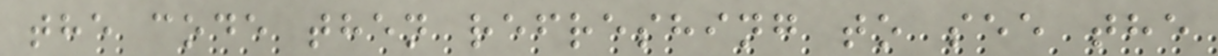the code then refreshing to see the
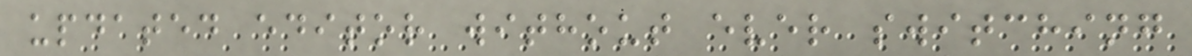updated editor without ever switching
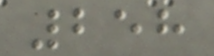258
